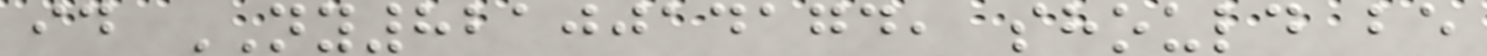id NY8210014174, should be
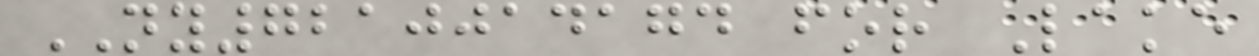NY7210014174 for Lake
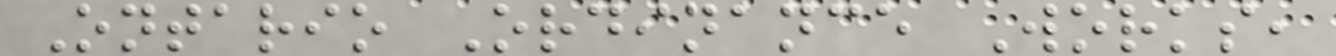Ontario Ordinance Works,
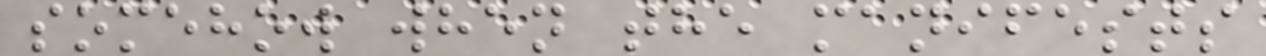somehow when the manifests
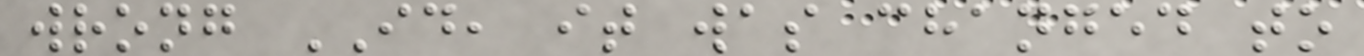wrong ID, it was changed to
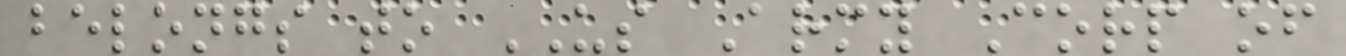belongs to US Army Corp of
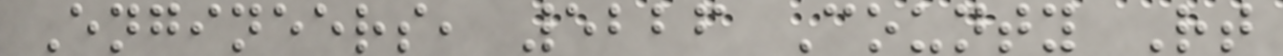Engineers, 5226 County Rt
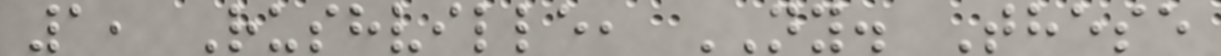1, Rushville, NY. These
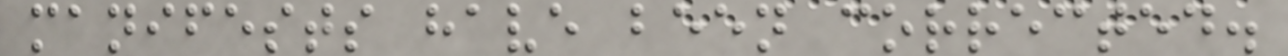manifests have been corrected.
